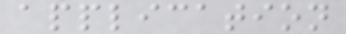application
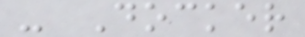- Docker
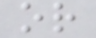or
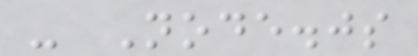- Node.js
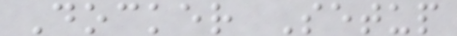Docker Setup
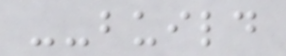--build
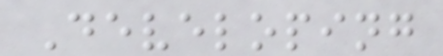Developing
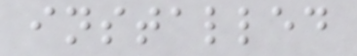installed
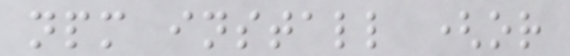npm install (or
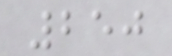250
